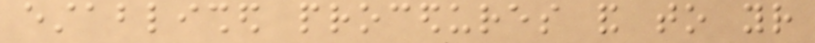established procedures and to your
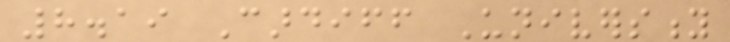8.19 Cardiff University
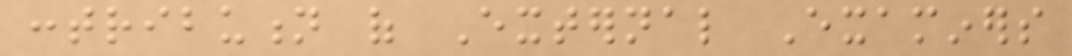contribution of External Examiners
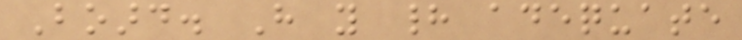Board. Have you had adequate
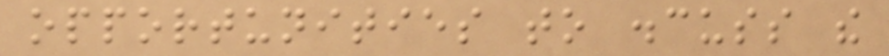opportunities to discuss the
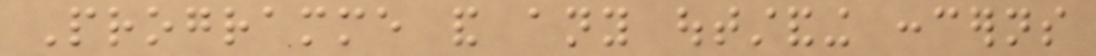Programme and any outstanding concerns
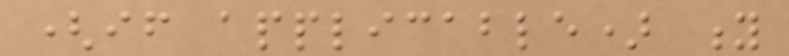(if applicable) y
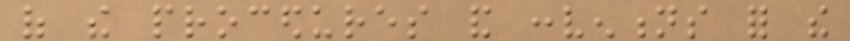of the procedures and conventions for the
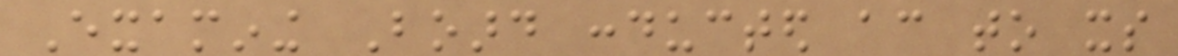Examining Board conducted according to its
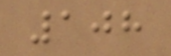108
